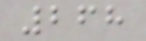268
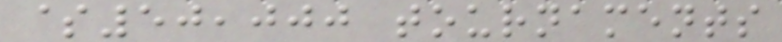$50,000 tournaments
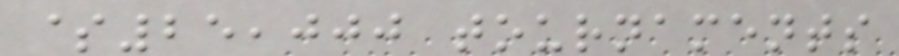$25,000 tournaments
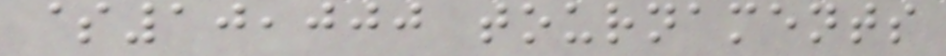$10,000 tournaments
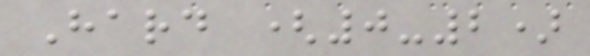Hard (0-2)
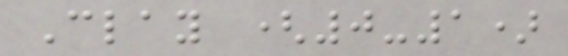Clay (0-1)
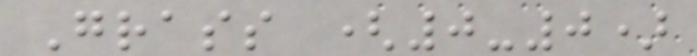Grass (0-0)
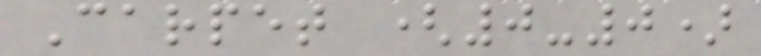Carpet (0-0)
